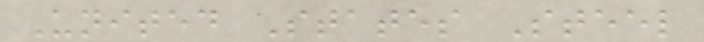United States Steel
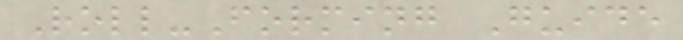Roll-Forming Guide
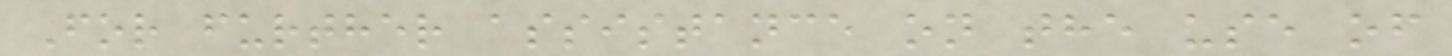For further assistance on the use of
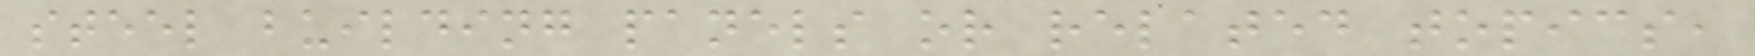steel building panels or related topics,
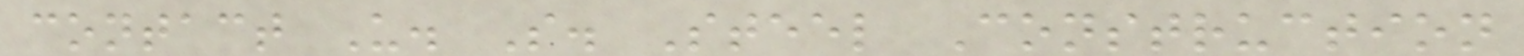contact U. S. Steel Construction
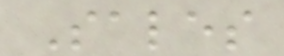Sales
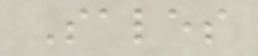Sales
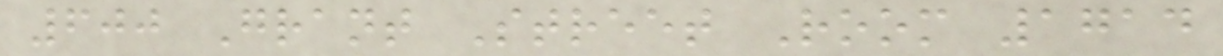600 Grant Street Room 1714
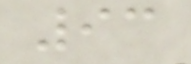93
